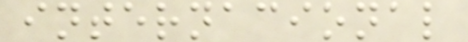internacional
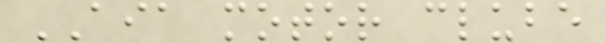AIA motor clube
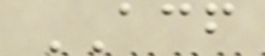ACF
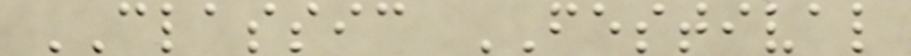CLASSIC FESTIVAL
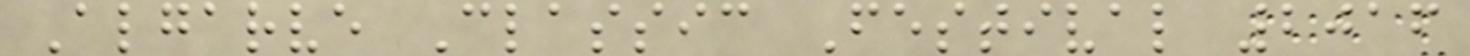Algarve Classic Festival 2016
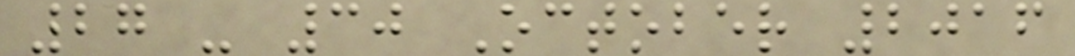27 - 30 October 2016
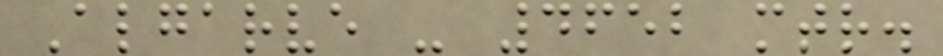Algarve - 4652 mtr.
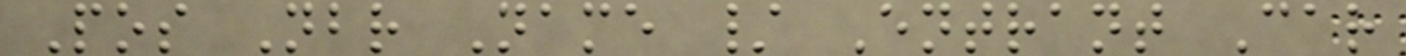Pos Nbr Name / Entrant Car
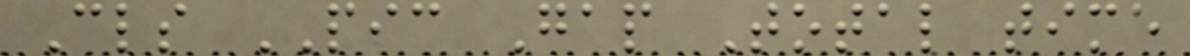Cls PIC Gap Total time
